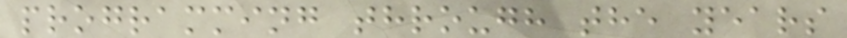programming through the years
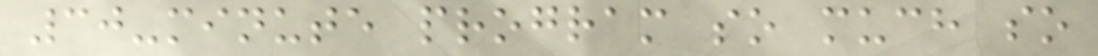30-minute program so much so
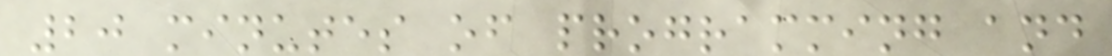20 minutes of programming and
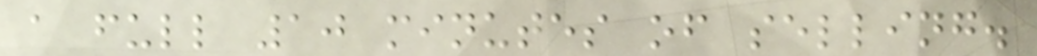a full 10 minutes of selling.
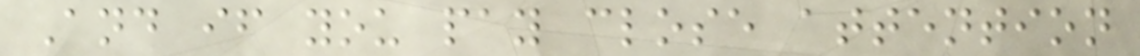And if you pay close attention
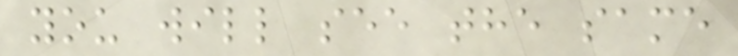you will see the same
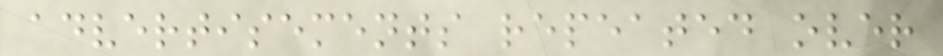advertisements repeated over
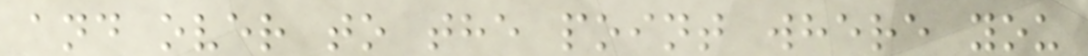and over to the point where you
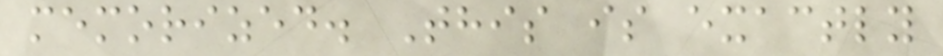memorized. This is exactly
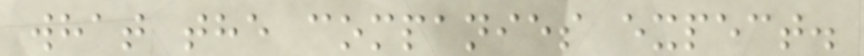what the companies expect.
